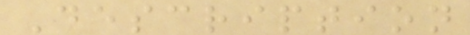Description
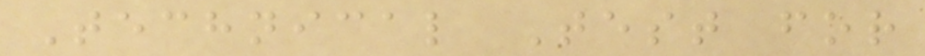Technical Test for
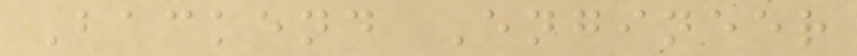Backend Engineer
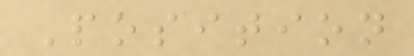Position
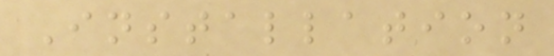Installation
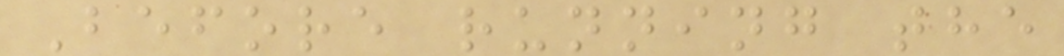Before running the
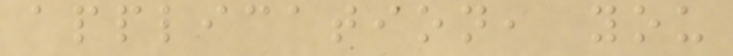application, you
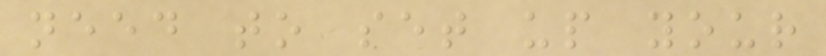need to set up your
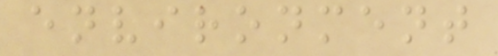environment
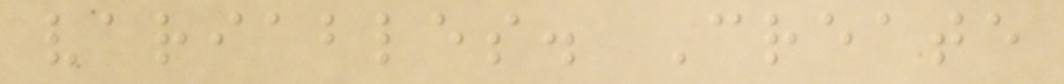variables. Create
